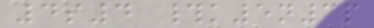4s4 #k5n3p
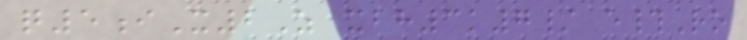q5iX2Z xbh3k7/ e#Ro
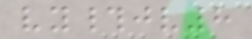vy#jv8
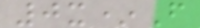0x*F
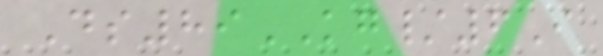Ds89KG/6I
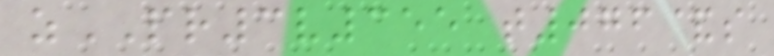zPR3v355 t076&s
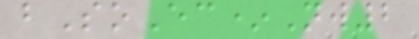bSoEc*Nw2
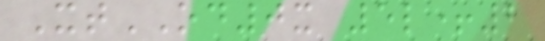XtOD0x 5l+2
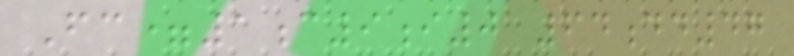Fc=1c9i0 64dd47
